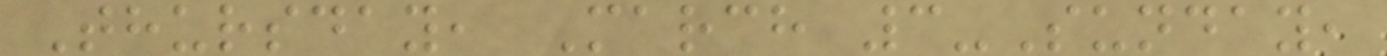Thursday, March 3-Sunday,
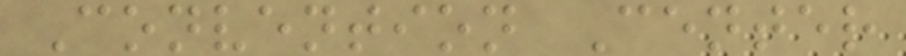Convention Center
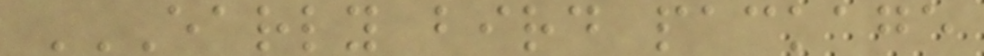EARLY BIRD PACKAGE
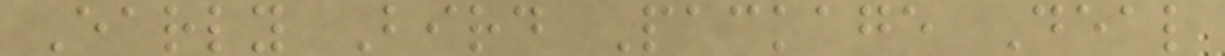Early Bird Package Deal
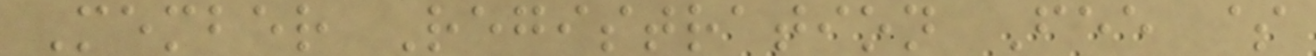Member Registration Fee $
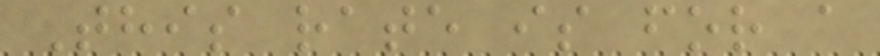This rate is for a
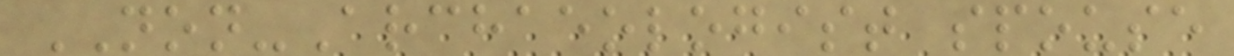NON-Archaeologist spouse
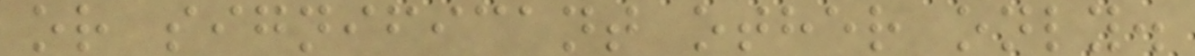or significant other only.
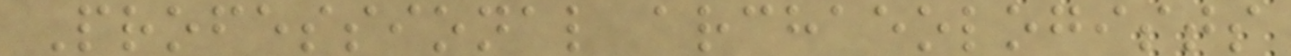Professional archaeologists
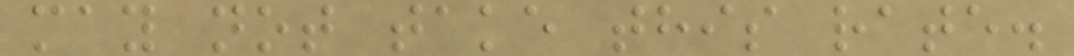may not take this rate.
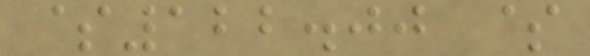$122.00 $
